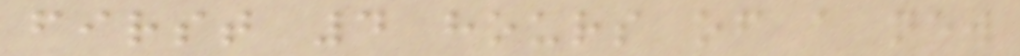first 4 hours of a new
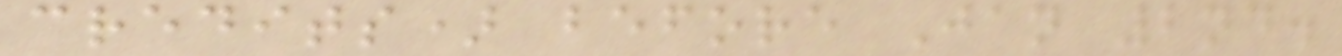credits) before Jan 2nd.
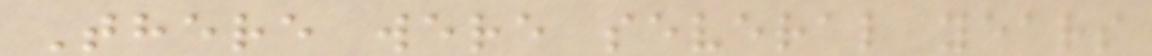There were several years
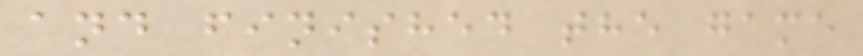and finished the game
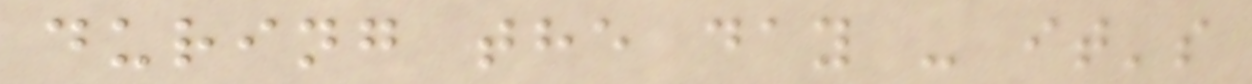during the day - it's
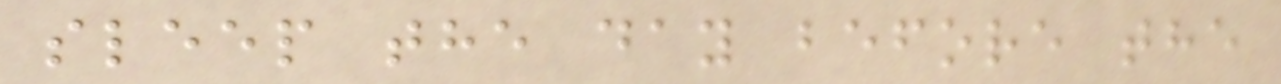sleep the day before the
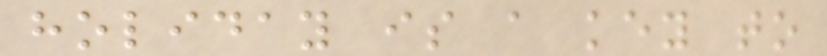holiday is a key to
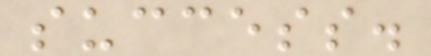success.
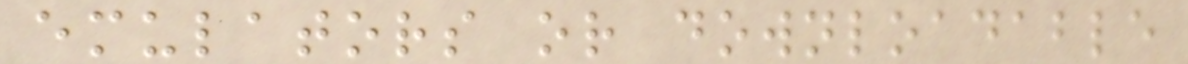emulators or downloadable
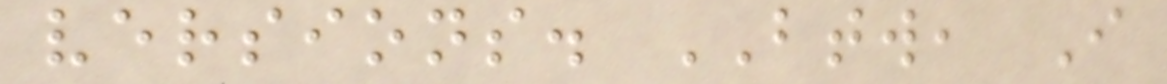versions. BTW, I
